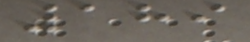189
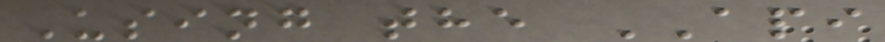Using the API
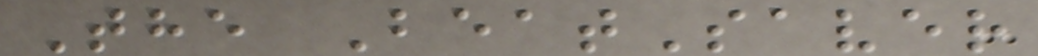The BeatSaver
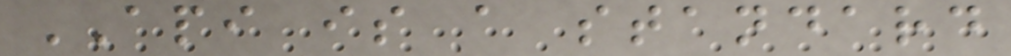API is a standard
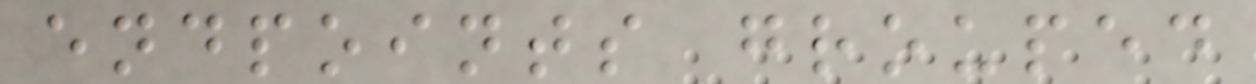endpoints grouped
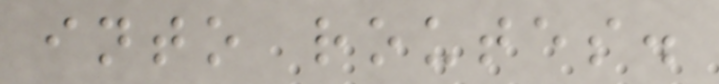into routes.
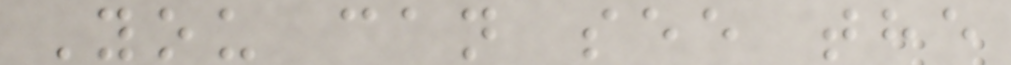You can see the
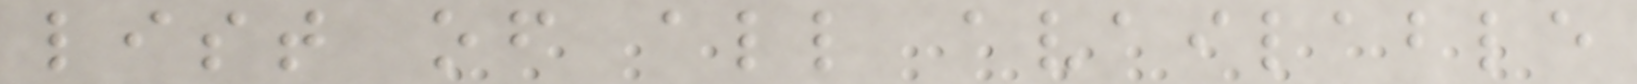list of all available
